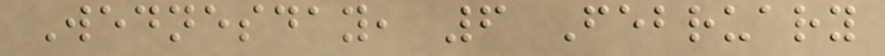Wednesday, 6 February
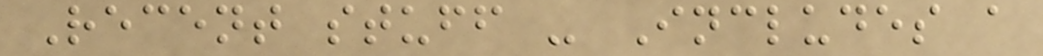Recent stuff - Includes a
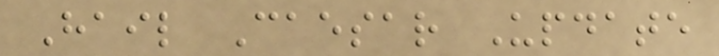Hail Caesar Update
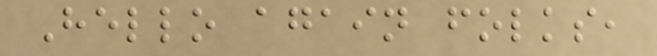Hello again folks,
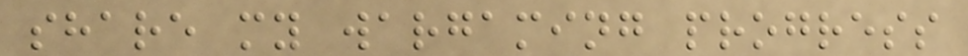share my wargaming progress
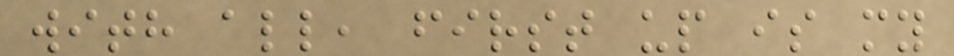with all, first up is my
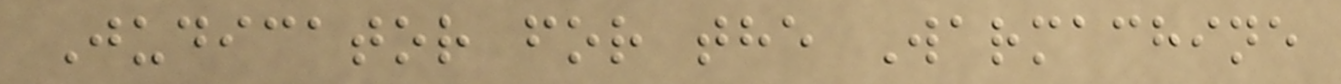Judicator for the Warmachine
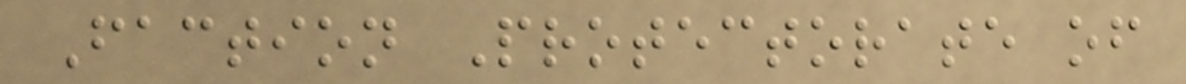Faction Protectorate of
